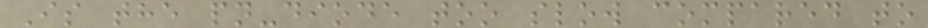Is the pn-diode too slow compared to
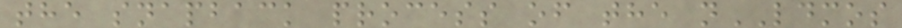the snapback process of the nLDMOS
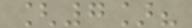[7]?
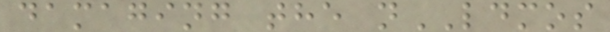damaging the nLDMOS
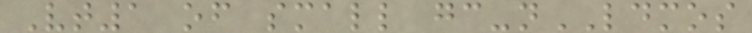Vt1 of small gc-nLDMOS
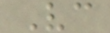Vc
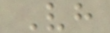Vh
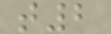t2
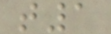t1
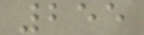255
